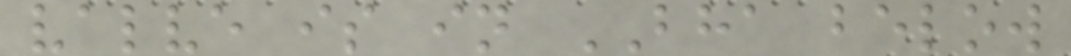valve is in BHA below
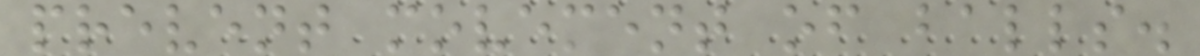prevent movement of balls.
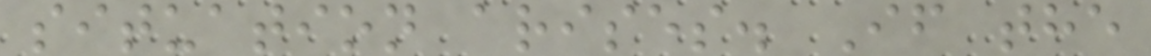situation arises. If the
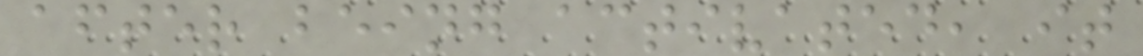after being activated, it
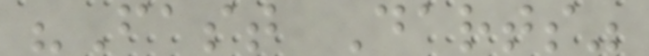"Fast Darts"
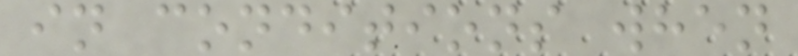in conditions when
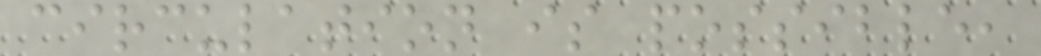circulation is possible,
